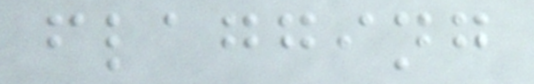flagging
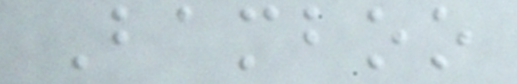Bamboo
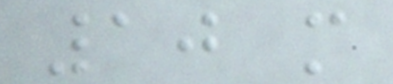10 m
